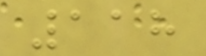118
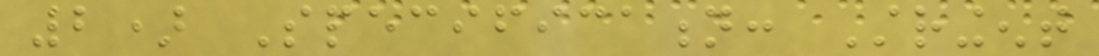2) Specification: Stringent
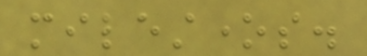milestones.
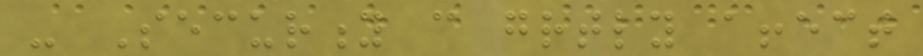- Security can greatly affect
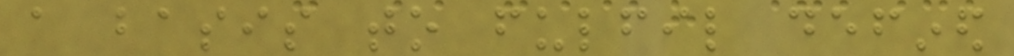a basis to fulfil defined
